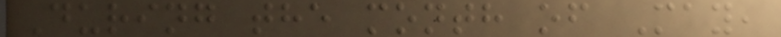During the month of May,
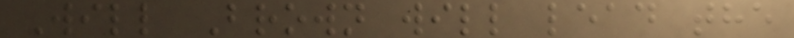Will Brown will lead the
